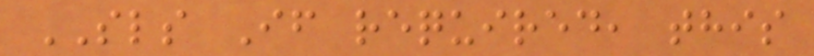SLS If required, this
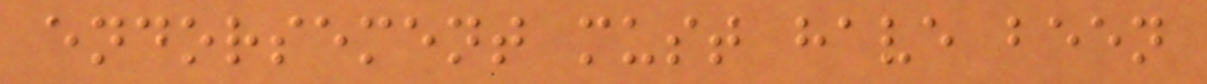endorsement must have been
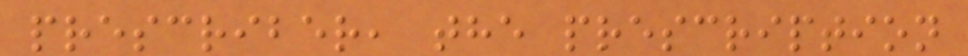prescriber, the prescription
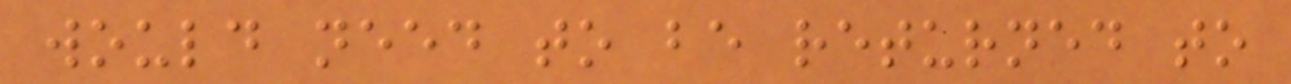would need to be returned to
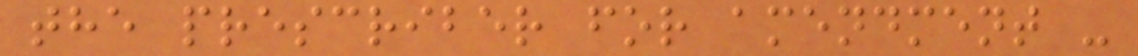the prescriber for amendment -
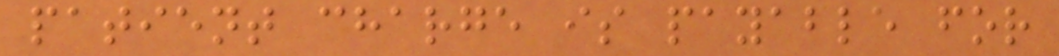patient charge is payable for
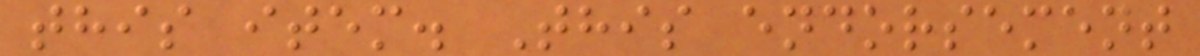this item. This endorsement
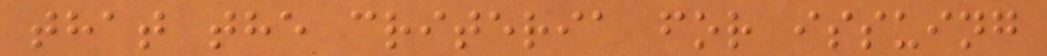that the criteria for issuing
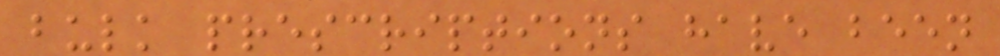bulk prescriptions have been
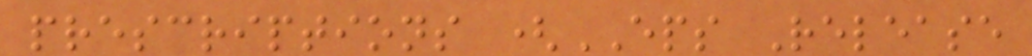prescriptions (EPS Release
